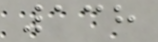138
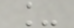_
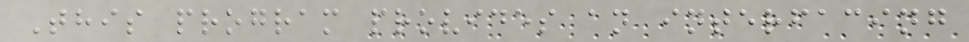This program provides an interfacing
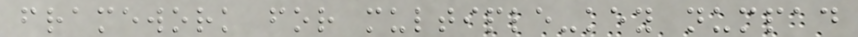framework for multiple-key numpad
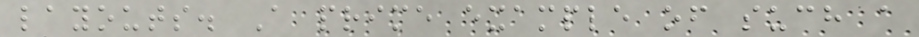layouts. A prime example of such a
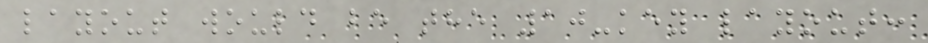layout would be the 10-key layout:
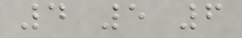4 5 6
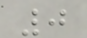0
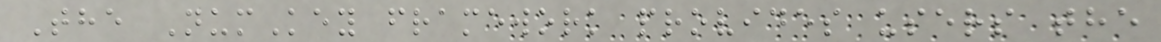The NumKey framework provides users the
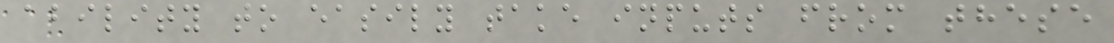ability to easily take inputs from these
